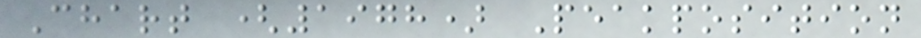Chart (1978) Peakposition
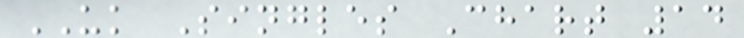UK Singles Chart 14
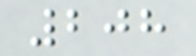208
